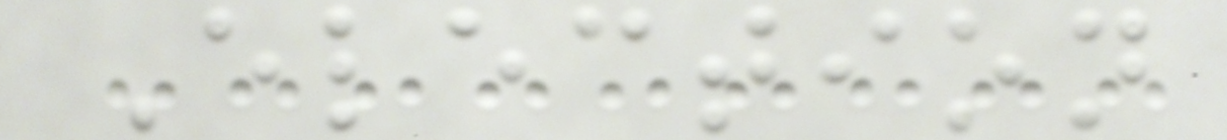Election
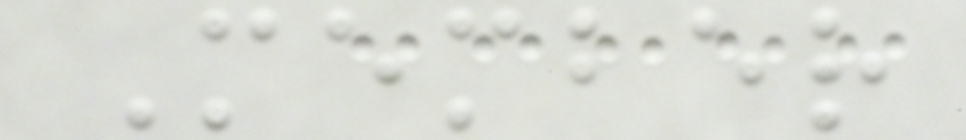Member
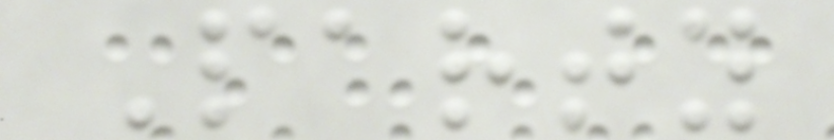Party
